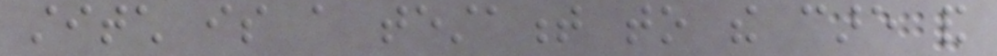stitch is a testament to the care and
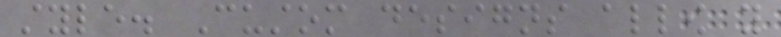style. Custom designs allow you
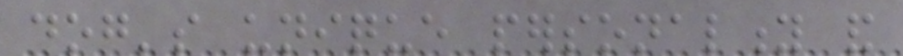dog's unique personality and
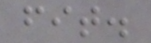fit.
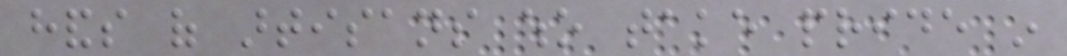hands of artisans who take pride in
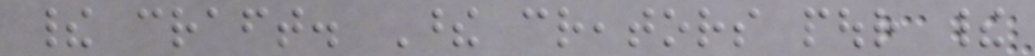their craft. These creators pour their
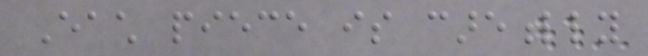Each piece is carefully
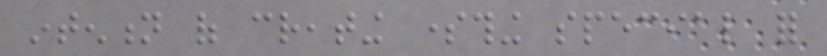intention of creating something special for
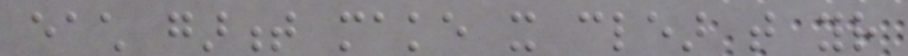each garment make it clear that your
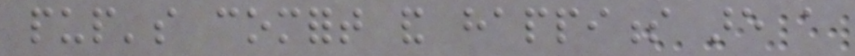pup's comfort and happiness are a
